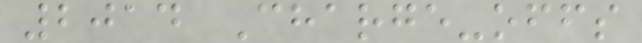2014 Charge-offs
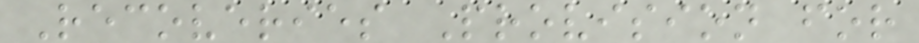Recoveries Provision for
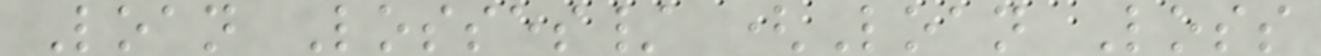Loan Losses/ (Loan Loss
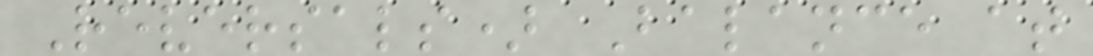Reversals) Balance at
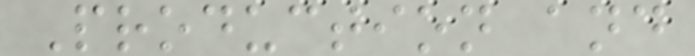Production and
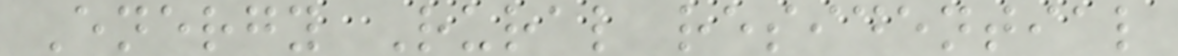Energy Rural residential
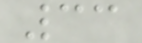33
